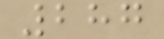287
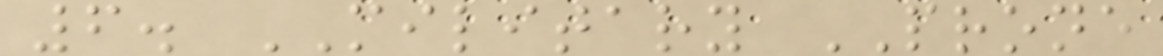6. MILITARY PRONE
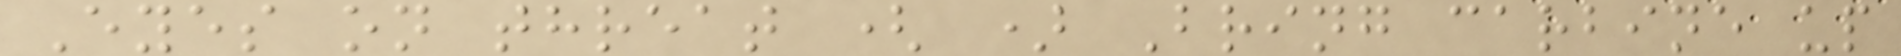Eyes on threat ( ) Bring carbine up
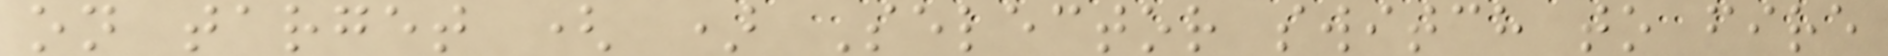on target ( ) Selector switch to fire
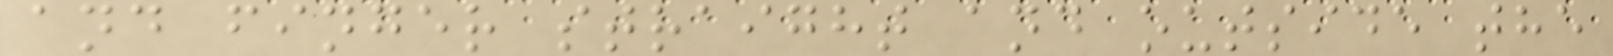and finger straight and outside the
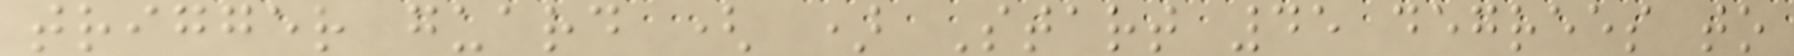trigger guard ( ) Start 45 degrees to
